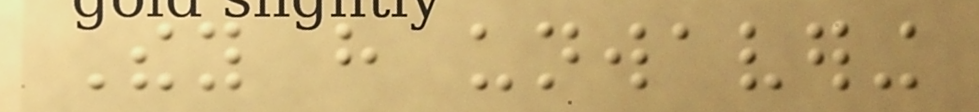They have unwavering
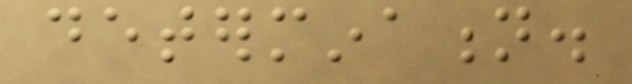determination.
